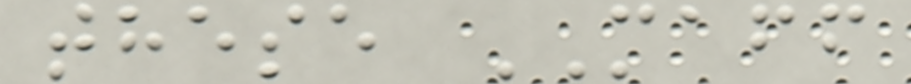these MAFF
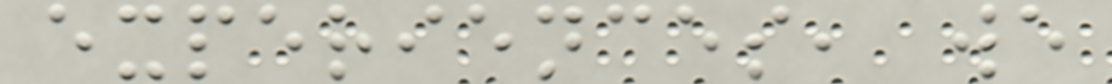experiences, we
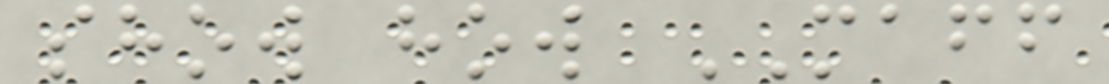show how MAFF
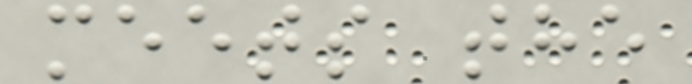meets the
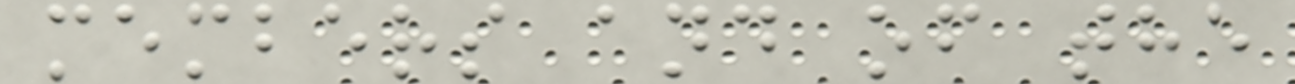members and of the
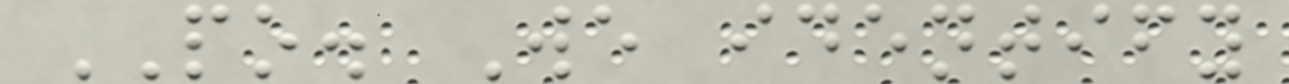PO. We identify
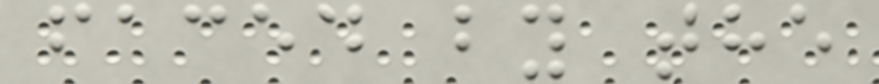faced by the
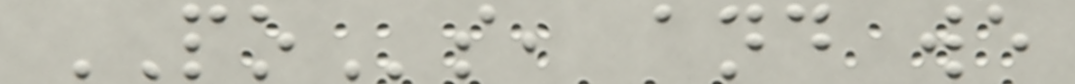POs, and we
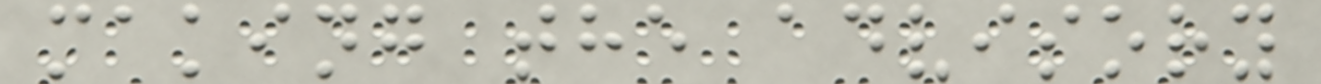making the advisory
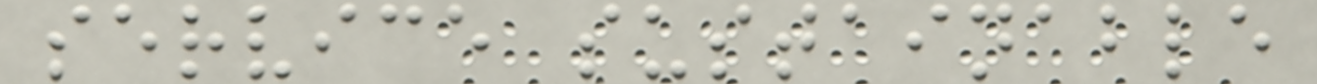service sustainable
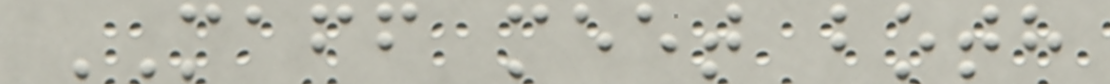MAFF meet both
